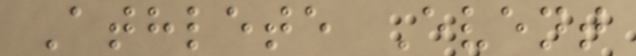Athlete Event
